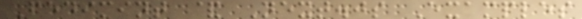Fedimint & Next.js Examples
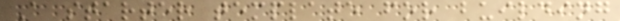A starter template for building
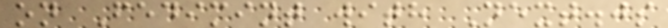on Fedimint with Next.js
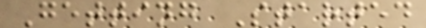Getting Started
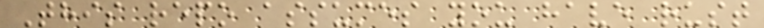This repo assumes you have rust
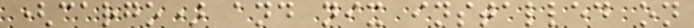(cargo) and nix installed on
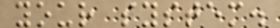your system.
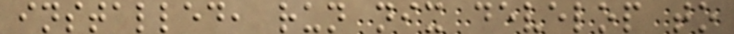installed, run nix develop to
